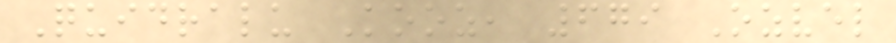Quidralu Kooz, 679 Ozvel
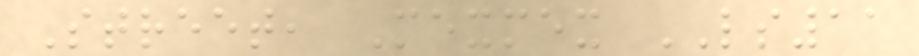Street, Mexmex LS11
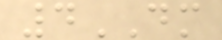4DM
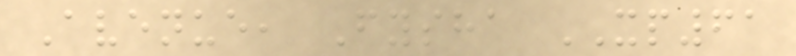Avenue, Fysha XP61
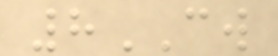8CW
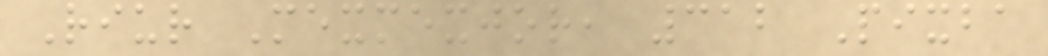Riur Mexmexjor, 312 Pixba
